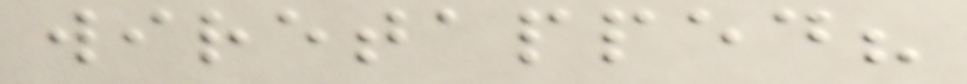wiretapped?
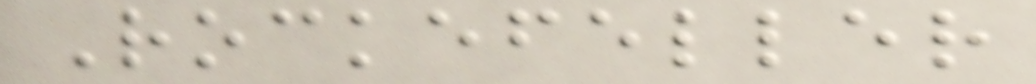Rockefeller
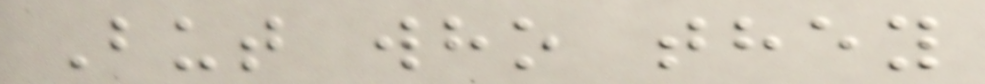But who they
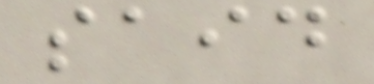said
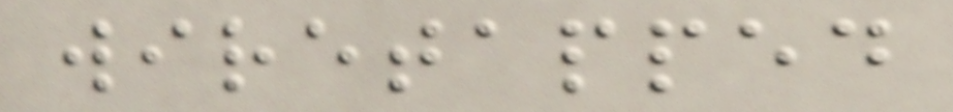wiretapped
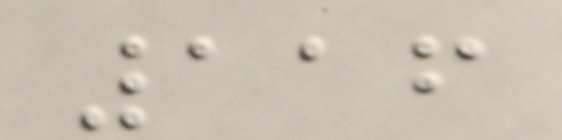116
